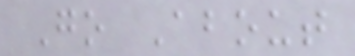Go About
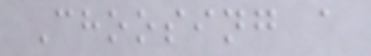Choosing a
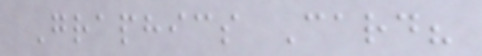Graphics Card?
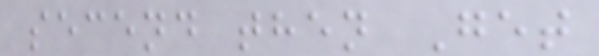secend then Get
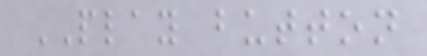PLAY button
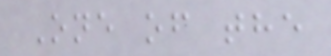One of the
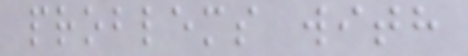problems with
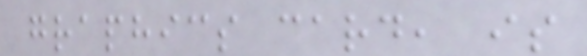graphics card, is
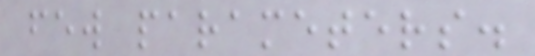few parameters.
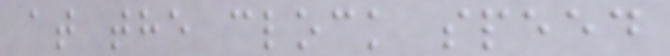at the clock speed
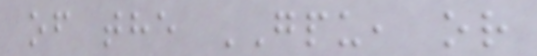of the GPU, or
